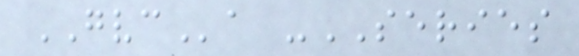GVCa -SERIES
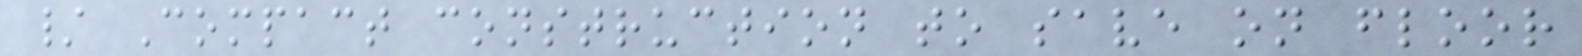/ Compact construction to save on floor
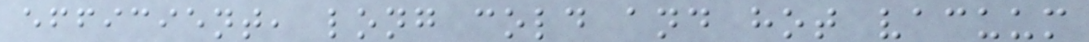efficient, long cold and hot vacuum
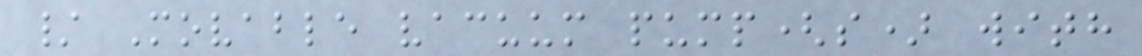/ Movable vacuum pump(s) with
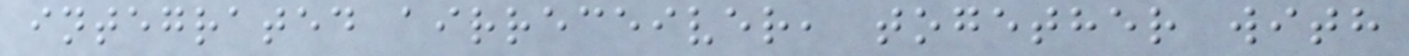integrated airreceiver, together with
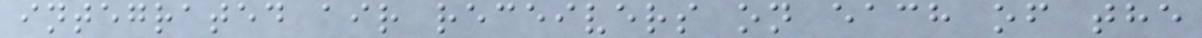integrated air receivers on each of the
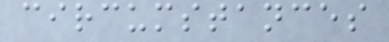circumstances
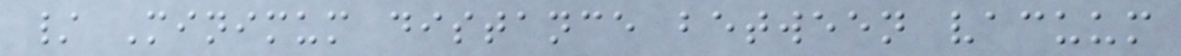/ Minimum distance between vacuum
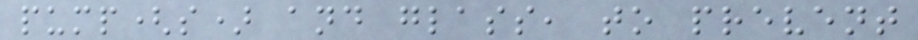pump(s) and glass, to prevent
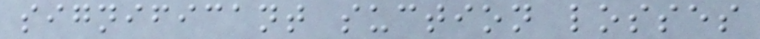significant suction losses
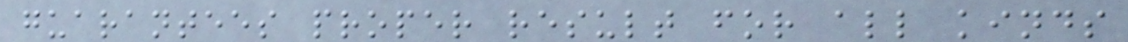guarantees proper result for all kinds
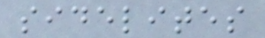sidelites
